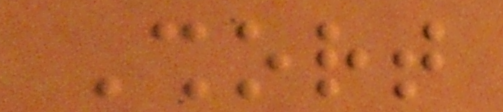Short
